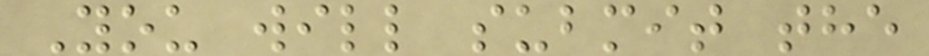You will submit the
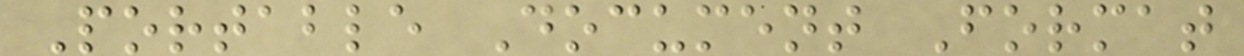Portable Document Format
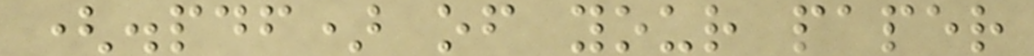(.pdf) of your paper
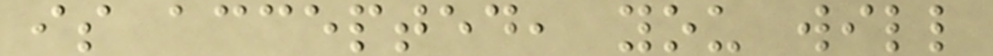is accepted, you will
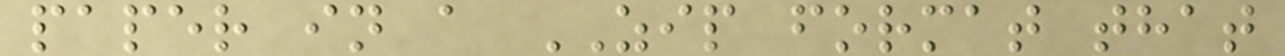paper in a ZIP format that
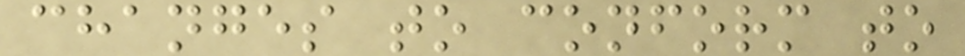changes to conform to
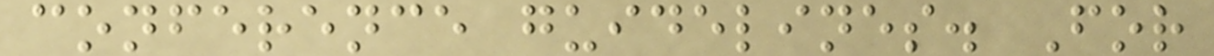conference guidelines. For
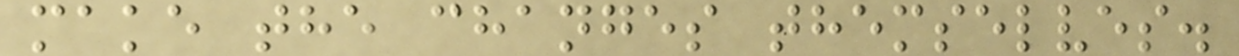make the changes themselves.
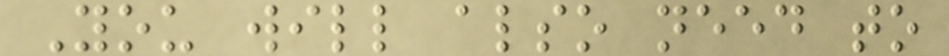You will also need to
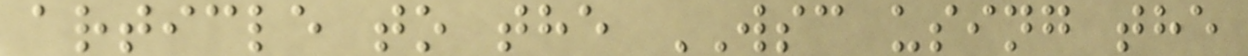article to the WSC using the
